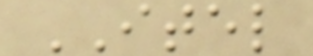ITEL
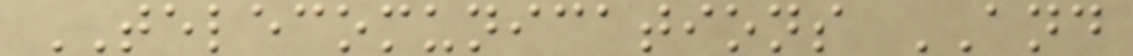TELECOMUNICATIONS AND
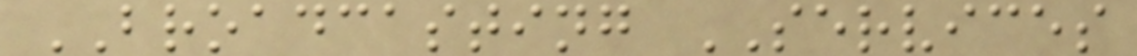BROADCASTING SERVICES
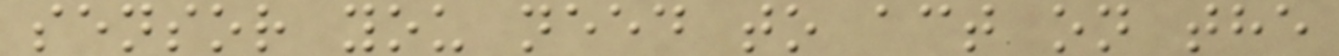sensor you need to act on the
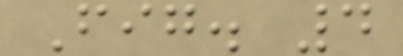Fig. 4
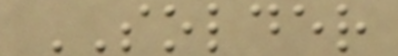SOLDER
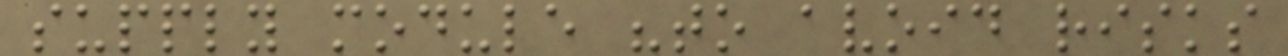supply module "to avoid risks
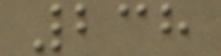238
